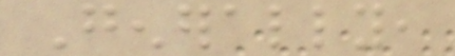Generally,
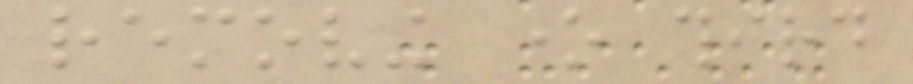removing one third
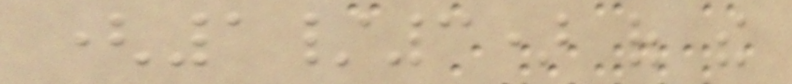(1/3) of the
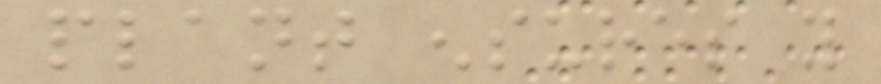plant ensures you
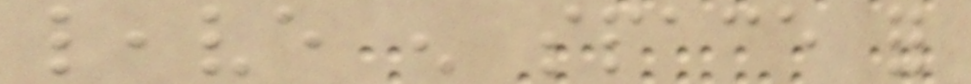leave enough space for
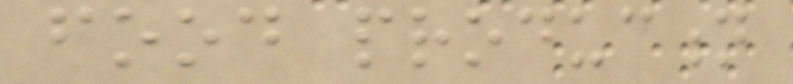food production
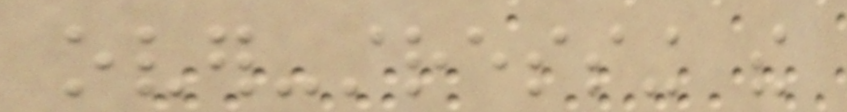over-stressing the
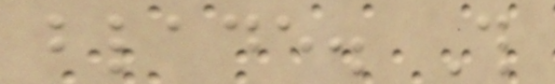blade. This
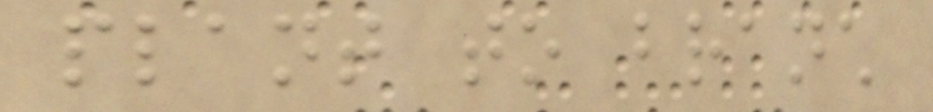plant to branch
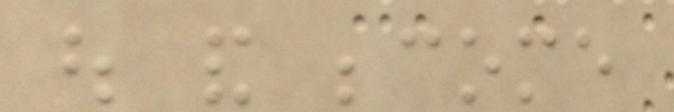out and become
